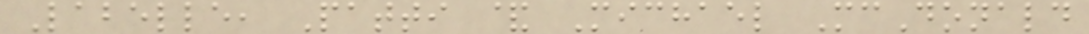Labelle, Patti & Michael McDonald
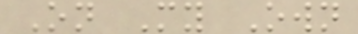On My Own
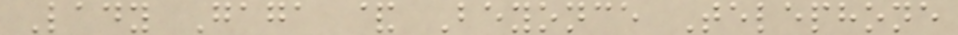Lady Gaga & Beyonce Telephone
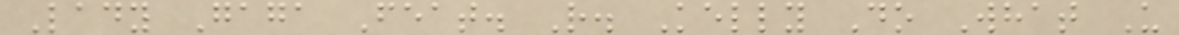Lady Gaga Feat. R. Kelly Do What U
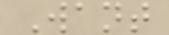Want
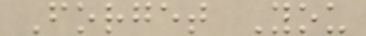Forget You
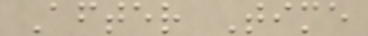After Time
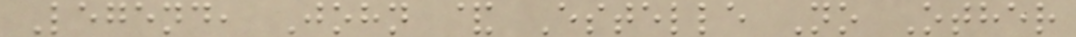Legend, John & Estelle No Other
